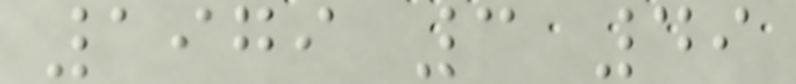1979 3 49
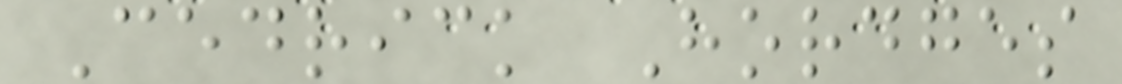Cedrick Hordges
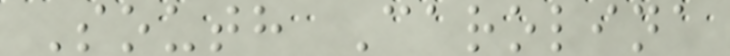South Carolina
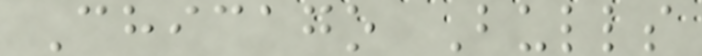Chicago Bulls
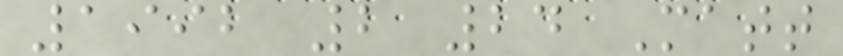1992 2 24 Matt
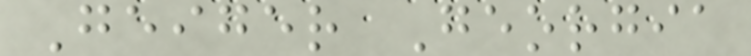Geiger Georgia
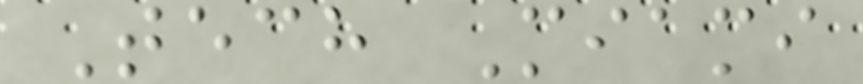Tech Miami
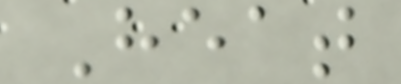Heat
